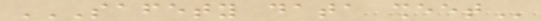SAFETY DATA SHEET
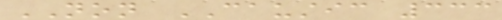NON CAUSTIC 333
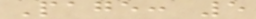Page: 5
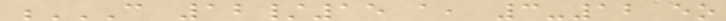C 12/15 A, 3-12 EO
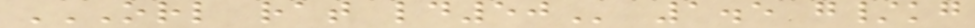ORL RAT LD50 1.5 g/kg
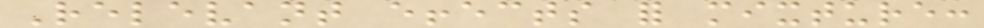Relevant effects for mixture:
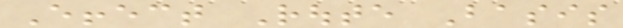Effect Route Basis
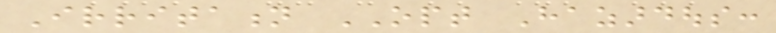Irritation OPT Hazardous:
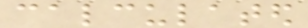calculated
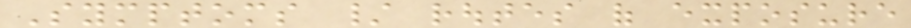Symptoms / routes of exposure
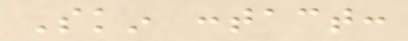Skin contact:
